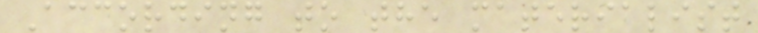According to the materialist
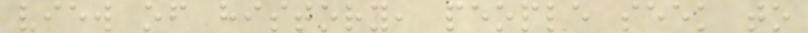view of history, people seek to
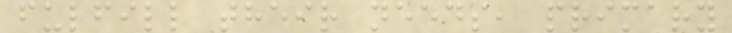fulfill their needs, primary
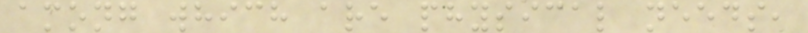among which are physical needs,
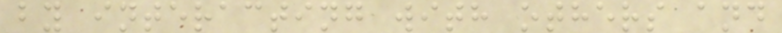by interacting with others and
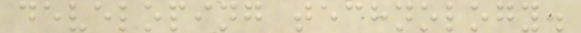developing technology.
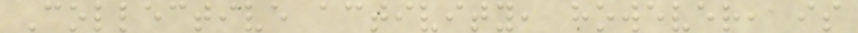Collective activity, however, is
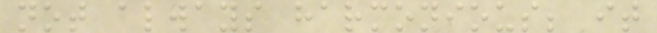not always harmonious; it
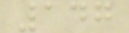147
